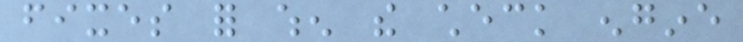fixes for when the check engine
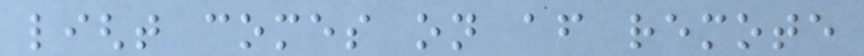light comes on after remote
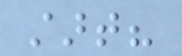start?
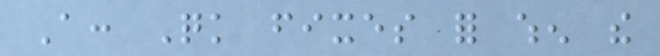A: Quick fixes for when the
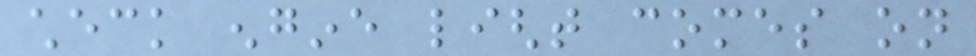check engine light comes on
